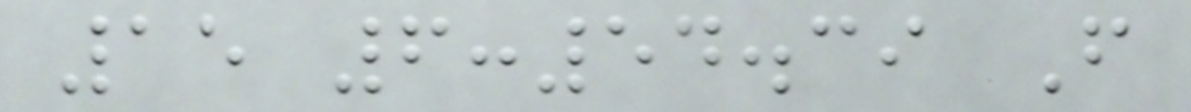15 6:54.39 F
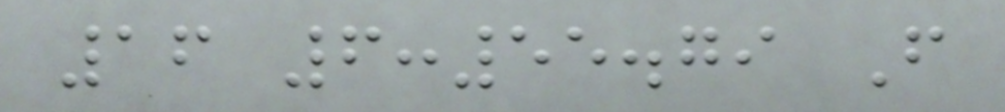16 6:55.79 F
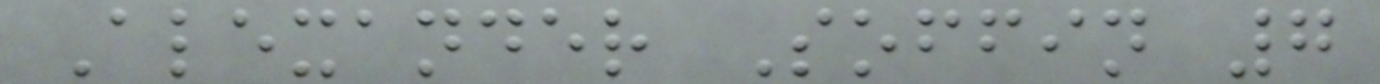Alexander Soffin 7
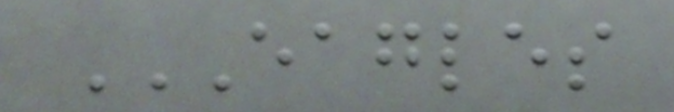EAGLES
